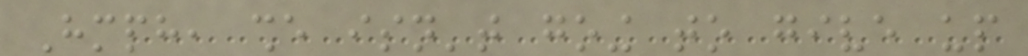Hmph, she isn't going to give up
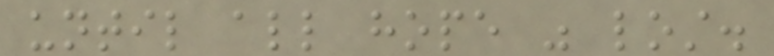until all hope was lost.
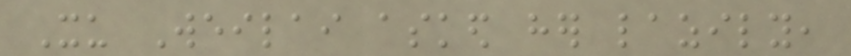Xu Weilai asked her lazily,
